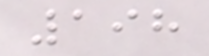198
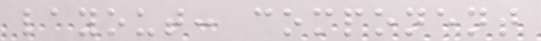layout: component
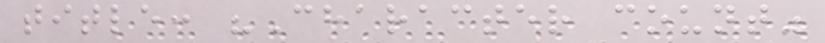title: "Character count"
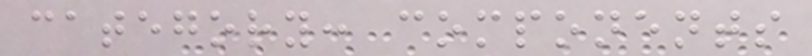category: components
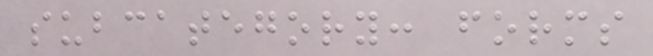subcategory: forms
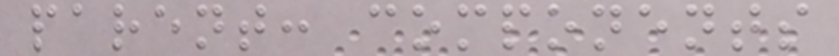parent: components
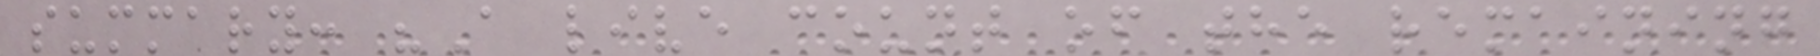summary: "A live count of the remaining
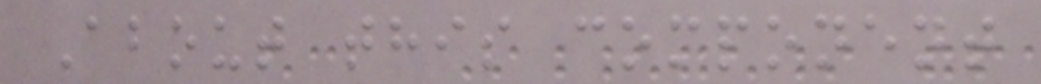About this component
